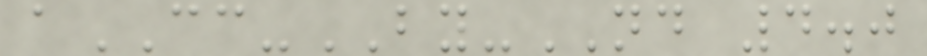aCC-BY-ND 4.0
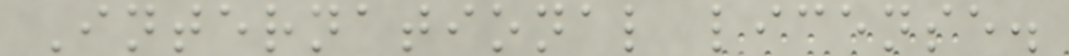International license.
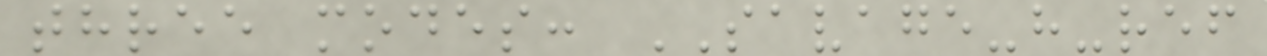three modes: SAVAGE-h-ref
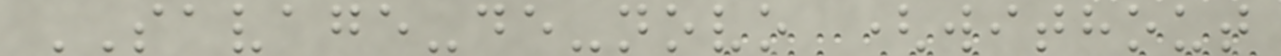SAVAGE-de-novo (without
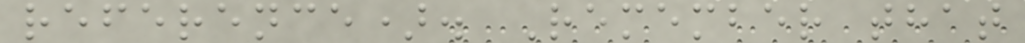reference). Remember that
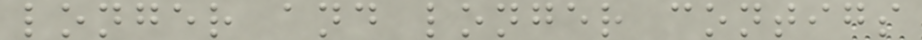longer and longer contigs
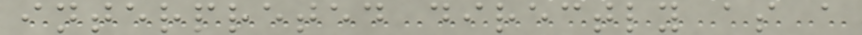interpreted directly as a
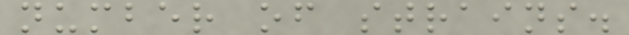number of strains.
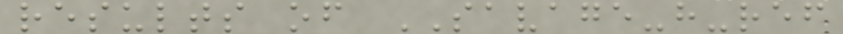results of SAVAGE-h-ref
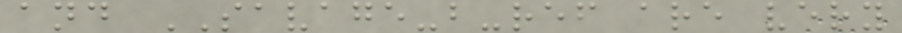and SAVAGE-b-ref are very
